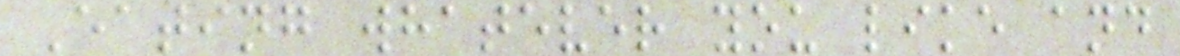Eating whatever you like and
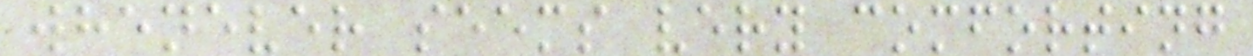whenever seems very comforting
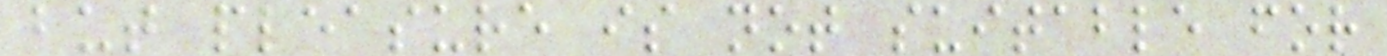but pleasure is not suitable for
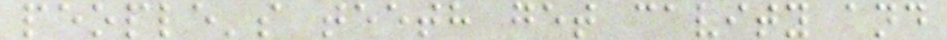people's teeth get cavity and
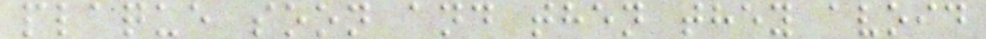plaque soon and then they avoid
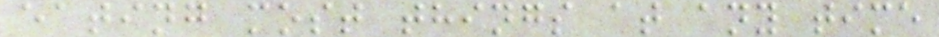eating most things at any time
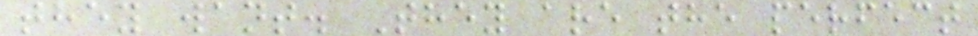they want. They are the perfect
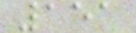151
